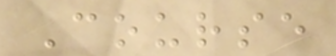Course
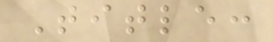Title:
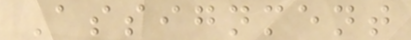Assignment
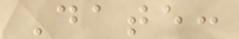Date:
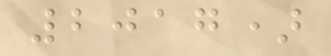2017)
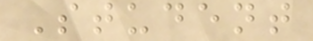Student
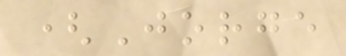(Jorge
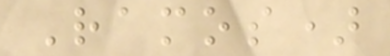Ramos)
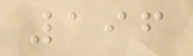196
